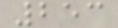253
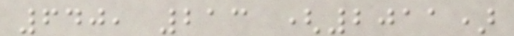640, 213 (2011)
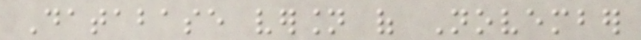Database version of November
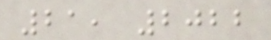21, 2022
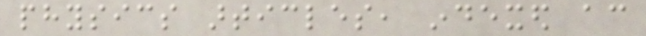physics articles, indexed according
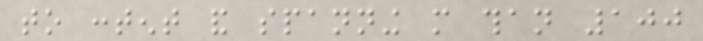to content and spanning more than 100
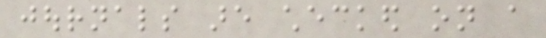journals are checked on a
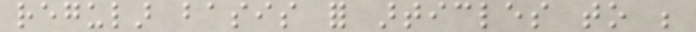regular basis for articles to be
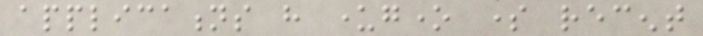applications have undergone some recent
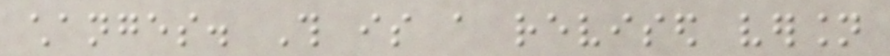changes. This is a revised version
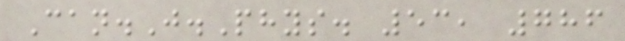Can.J.Phys. 53, 786
